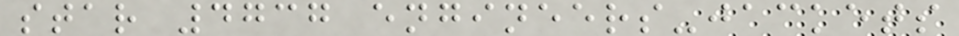star 4737 engineers-jackets
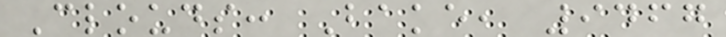Clouds: Bake, 9467
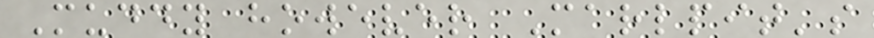Muddy however Marlpit's
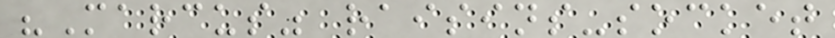"Marcus" raisins-socket
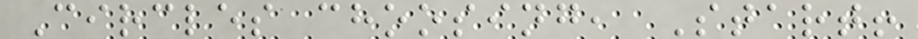Circles choosing, Start!
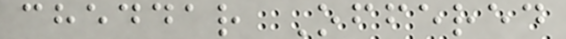cheddar Offered
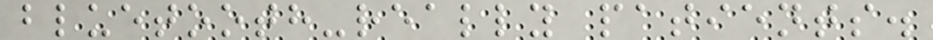bluetooth-really patients.
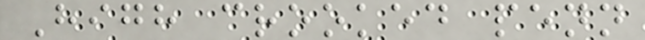High crooked penn
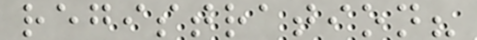registration?
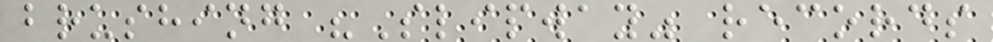brushing "Slipway" records
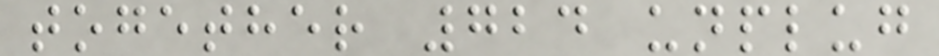together 724 unplug
